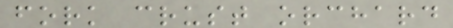fork crust orchard
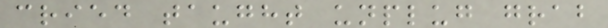cried taught unplug grab
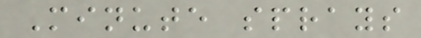Minute sprays
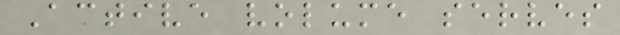Active volume serves
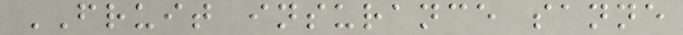FRUIT insurance sanne
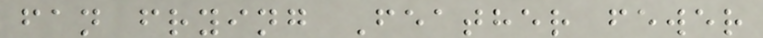fan frying Feather fewer
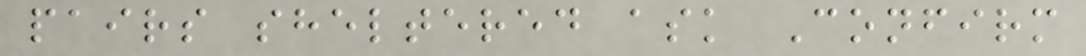pairs sheltered ask Confirm
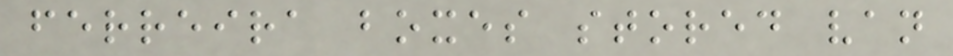ferreira boxes stored van
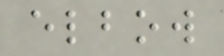elbow
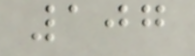107
